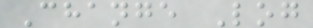Change Log
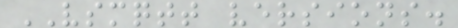VSMQTT versions.
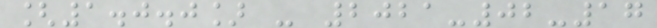[1.0.0] - 2021-02-17
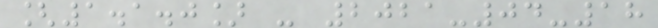[1.1.0] - 2021-04-18
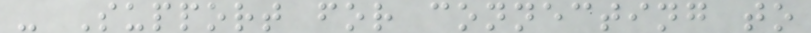- Support for connecting to
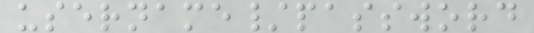username/password
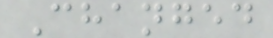Changed
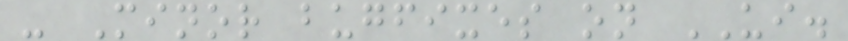- Minor bugfixes on UI.
